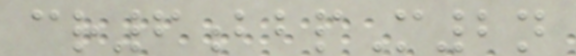cr6bbpM2n
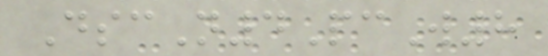DscN4PcW8
